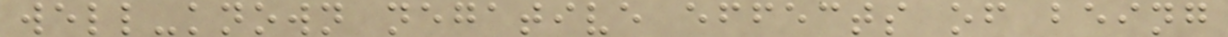well-known negative effects of being
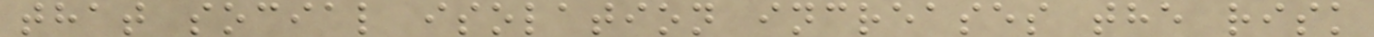that social isolation increases the risk
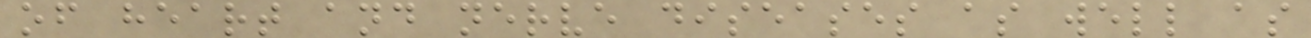of heart and nerve diseases as well as
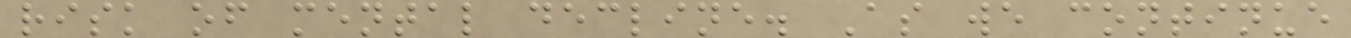risk of mental decline. As we continue
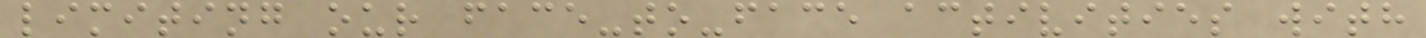limiting our face-to-face activities with
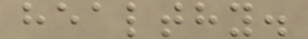healthy.
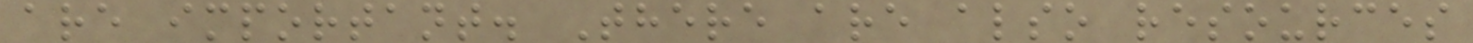are important. There are also resources
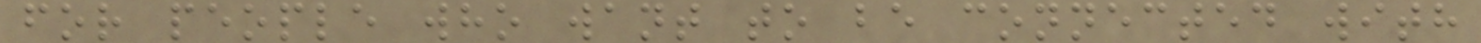for people who want to be connected with
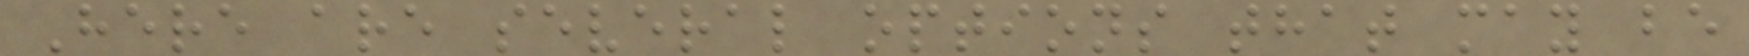Here are several options that may be
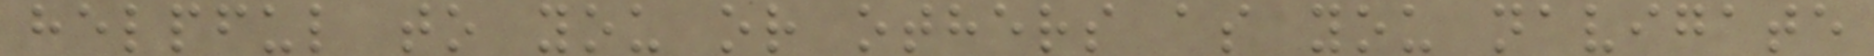helpful to you or others as you navigate
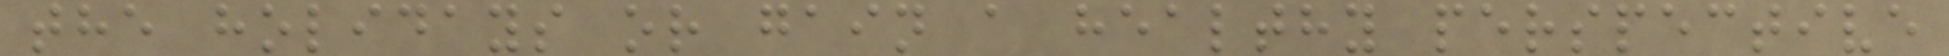the holidays or gain a healthy perspective
